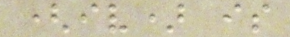(iv) is
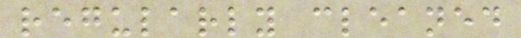regularly cleaned
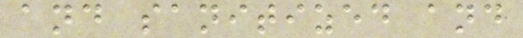and sanitized and
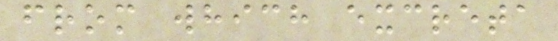from which excreta
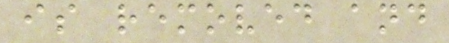is removed and
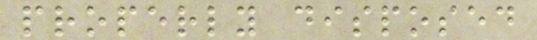properly disposed
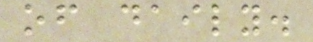of daily.
